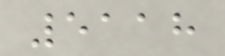5118
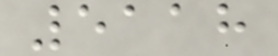5118
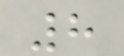8
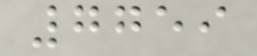7759
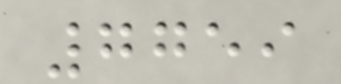7759
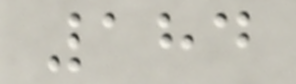184
